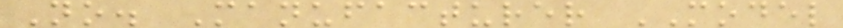No. Manufacturer MODEL
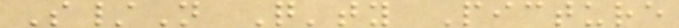S/N Q'ty Picture
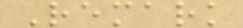Remark
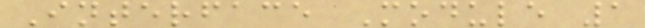Interface Module 1
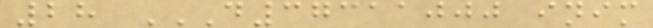28 D37311000 INIM
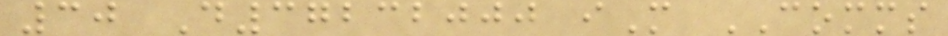30 D37232000 iM COMMS
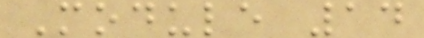Module 14
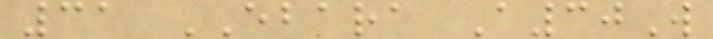31 EBARA A30W
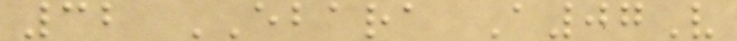32 EBARA A07V
